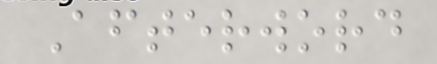Afterword
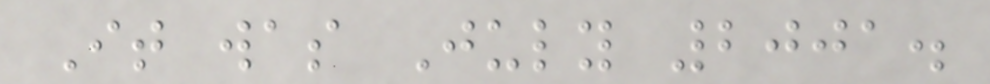It was July 2001.
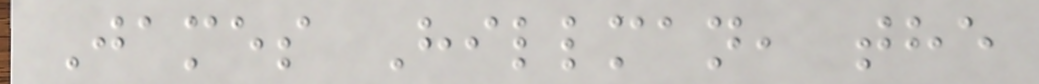James Hillman, the
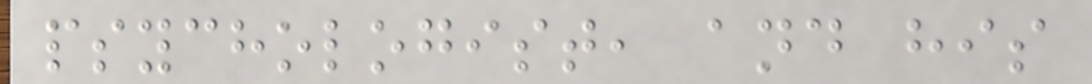psychologist, and his
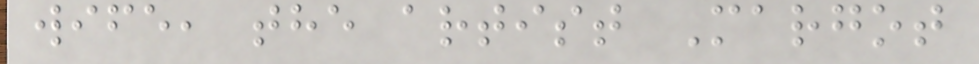wife, the artist Margot
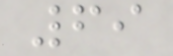69
